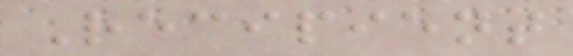Recipient
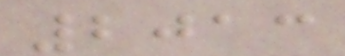2013
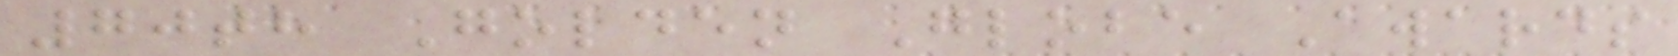70th Golden Globe Awards
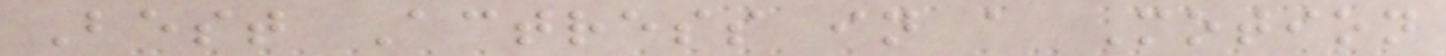Best Actress in a Motion
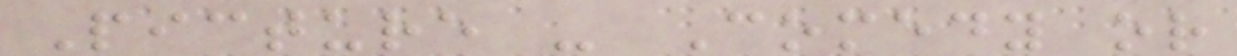Picture - Comedy or
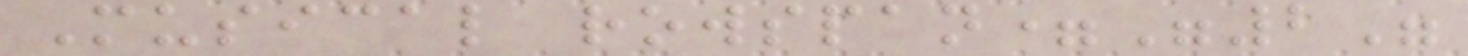Musical rowspan="2"
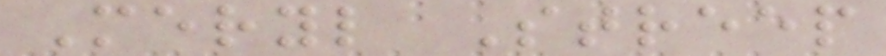Meryl Streep
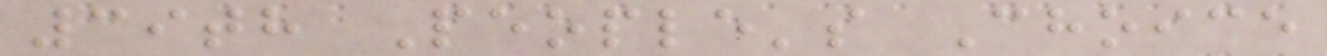39th People's Choice
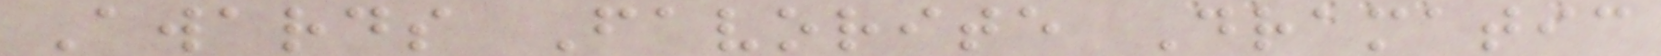Awards Favorite Dramatic
